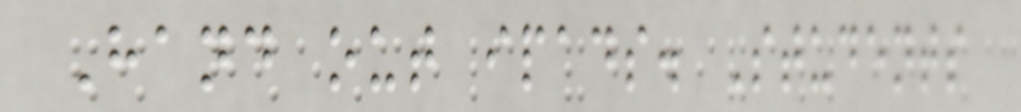Hand out ipads. Students
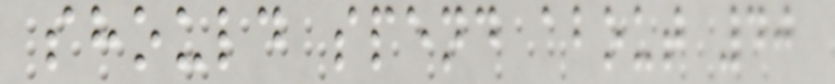should spend about 40
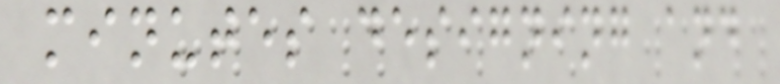minutes designing and
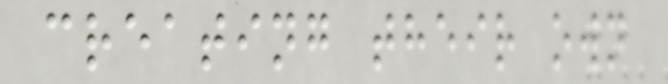creating their own
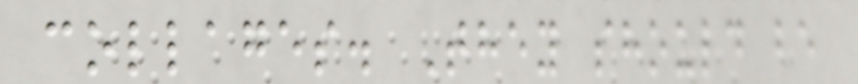collages. They should be
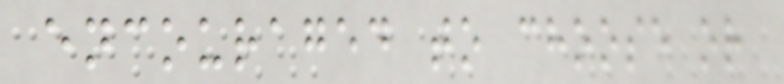encouraged to choose or
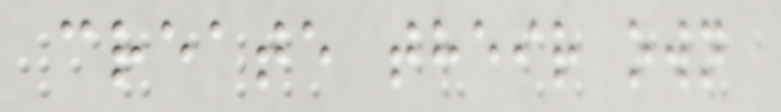create their own
